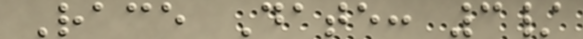Race Date: 3/
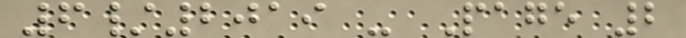6/2019 - Page 2
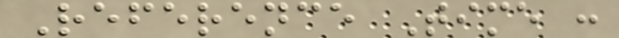Reference Time :
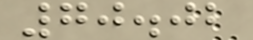70.02
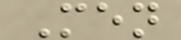Men
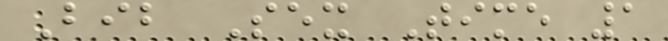Bib Sex Time 1
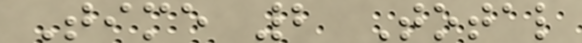Time 2 Total
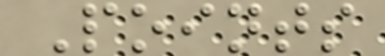Points
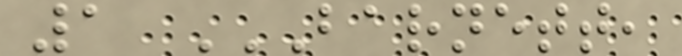1 BARNETT,
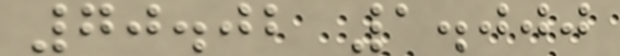70.02 1.000
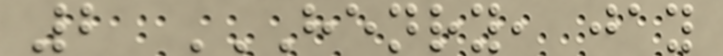2 HENRY, JAY
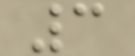3
